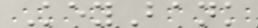KeyBank
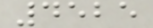4525
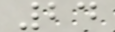24
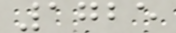1725
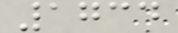1734
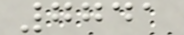7741
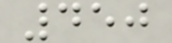450
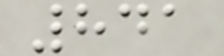841
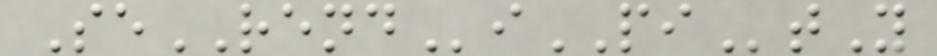SeRENDiPItY
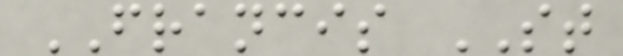FRANCIS ST
